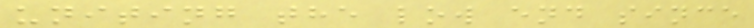uniting the low end since
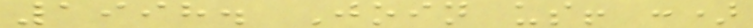1998. Join us! :)
